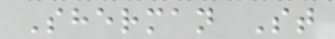Sherman St
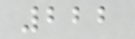222
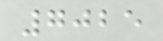7025
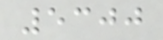5300
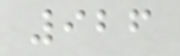926
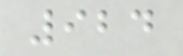924
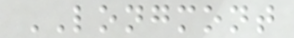LONGMONT
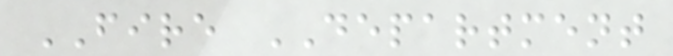FIRE DEPARTMENT
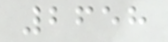2658
